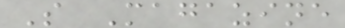S Magazine
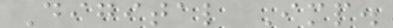Digital Imp.
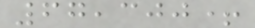67,300+
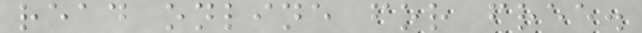read online for free.
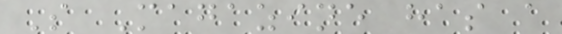S Magazine has a
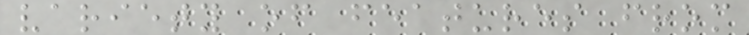variety of features from
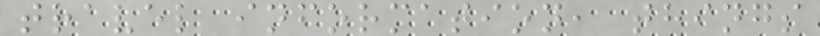travel information, things
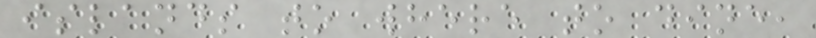islands to where to dine,
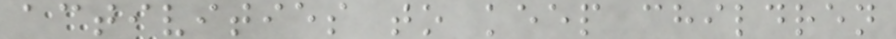activities to keep children
